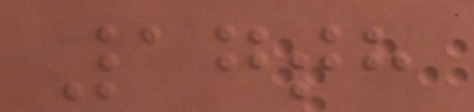17th
